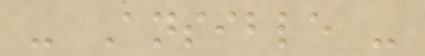- Ansible -
